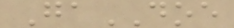GaDOE
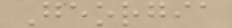Georgia
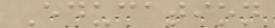Education
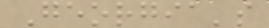Georgia's
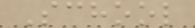School
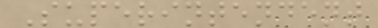Superintendent
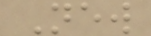New
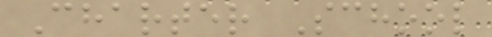Charter School
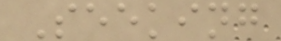Seeking
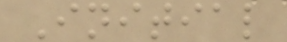Initial
